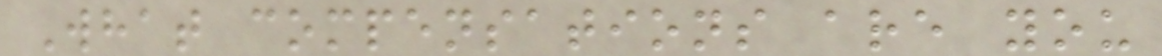What compensations are you
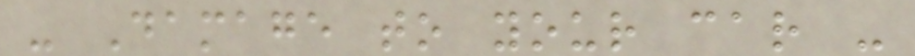- Damage to your car -
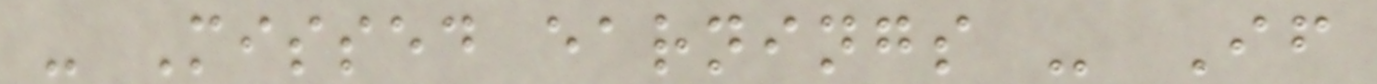- Missed earnings - If
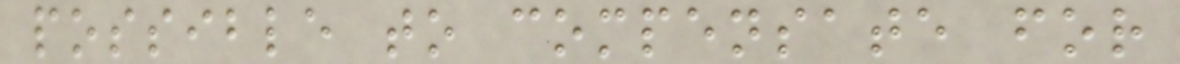possible to compensate for
